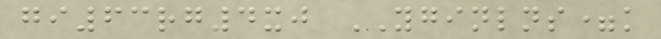gi63rg4xj YGINLNS=k
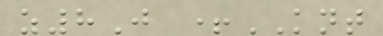z8J +KNT
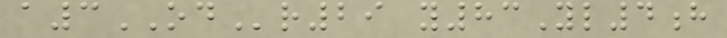a3ODr29 y83Yl4h
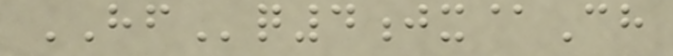HFq4jx@Ch
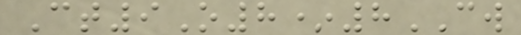Ct9O8*8CW
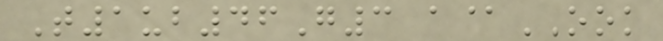T1ub46G3 a@OOK
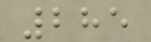285
